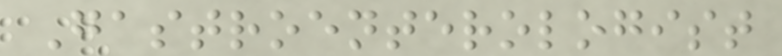Gastroenterologist
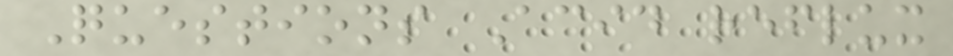Questions Acid reflux
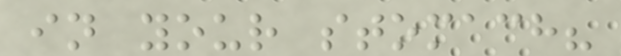in your stomach?
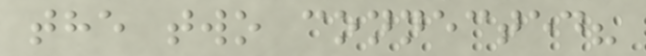the two connected?
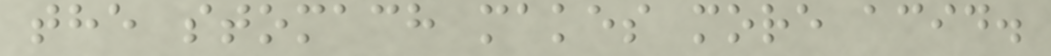the stomach makes more acid.
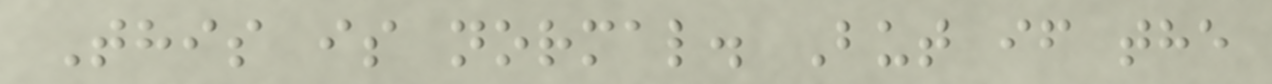This is normal. But if the
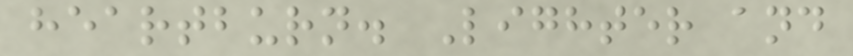heartburn. Lighter and
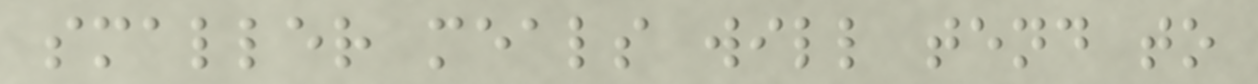smaller meals will tend to
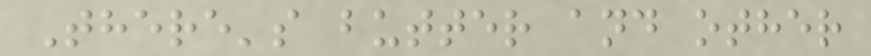There's butter and other
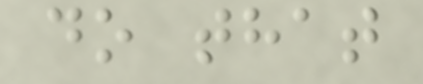do that
